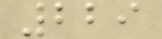229
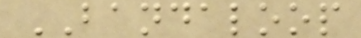BANDALOOP
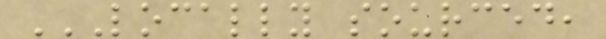LOCALLY SOURCED,
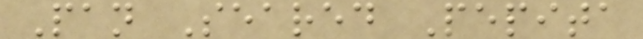Pan Seared Pepita
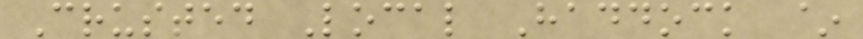Crusted Local Haddock ~
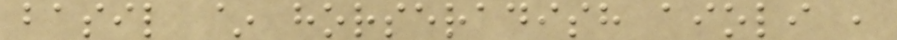basil ~ horseradish aioli ,
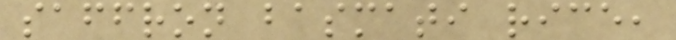saffron basmati rice,
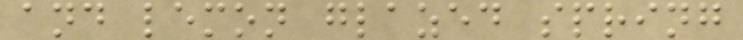and lemon glazed spring
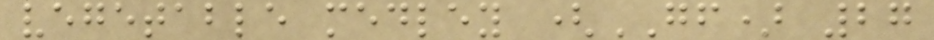vegetable medley (GF) 27
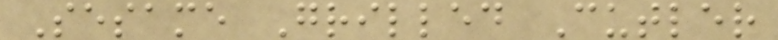Sesame Grilled Cutler
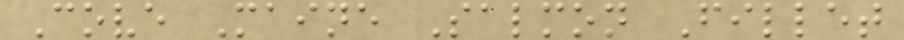Cove Maine Salmon Fillet
